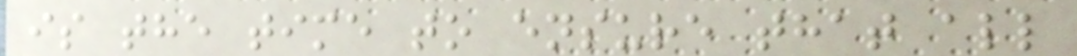is the time to ensure that all
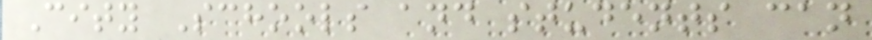City Schools and students can
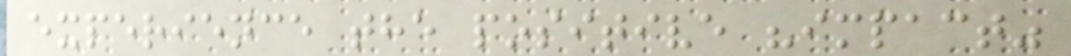experience the positive "impact"
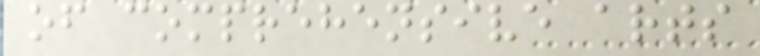of comprehensive arts
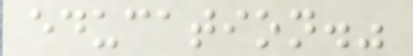education."
